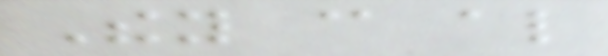They can also
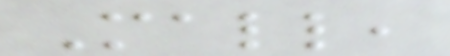Mall,
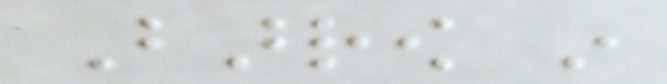Barrow in
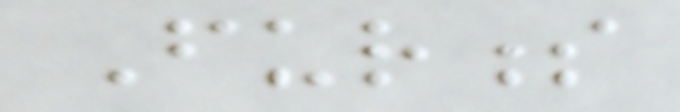Furness
